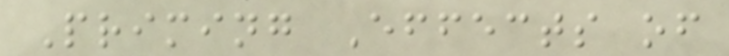Priming Effects of
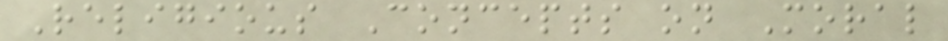Religious Concepts on Moral
